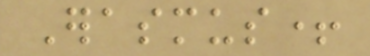Erasmus+
